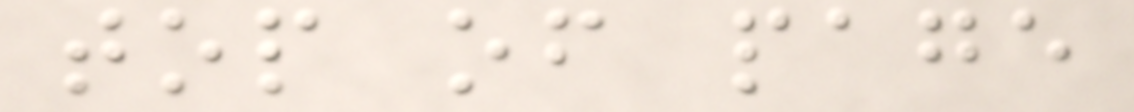top of page
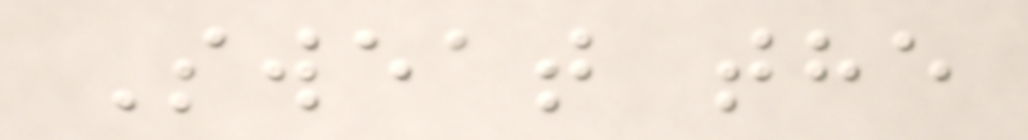Sweat the
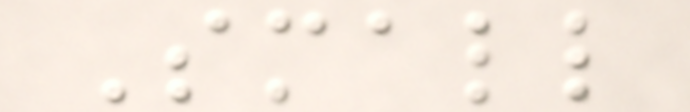Small
